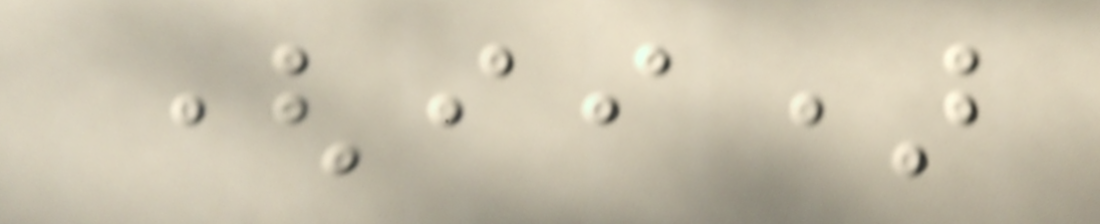(ii)
